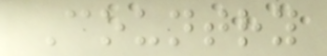Country
